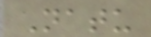Natu
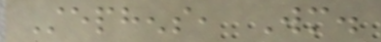Stephens, Wm.
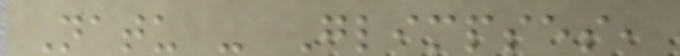Natu - Glimpses,
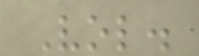Vol.
